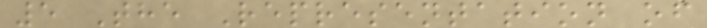5 The Representation of
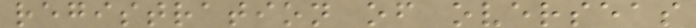registration of overseas
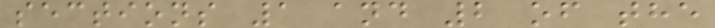sections 1 and 2 of the
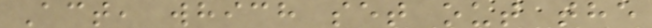Act, which set out the
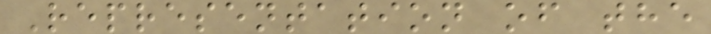Representation of the
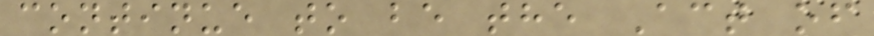continue to be the Act of
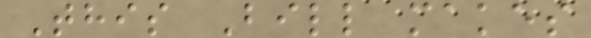This Bill makes
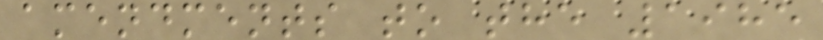amendments to the 1985
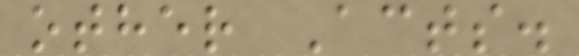other Acts.
